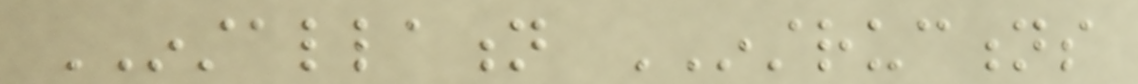INSTALLATION INSTRUCTIONS
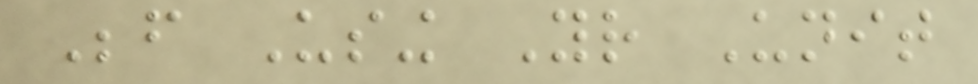Before Using Your Unit
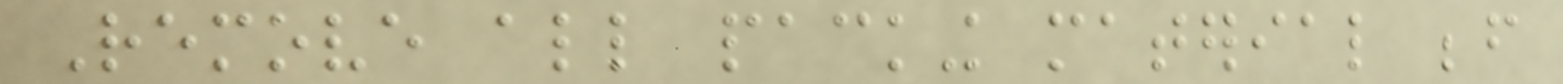Remove all packing material before
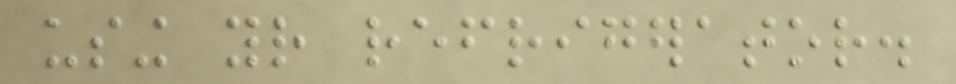using your refrigerator.
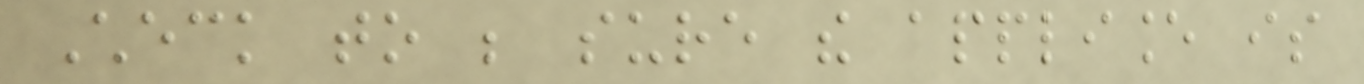Check to be sure the appliance is
